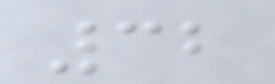32
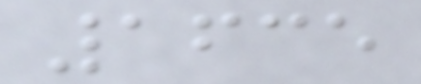1635
